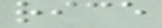rice
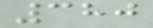380
